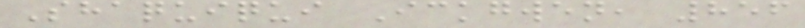Shaquiqui Ickgwen, 856
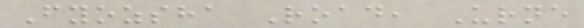Fyozsha Road, Urne
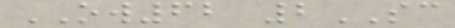OW62 2SC
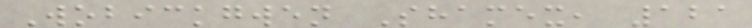Wobickgwen Shamex, 121
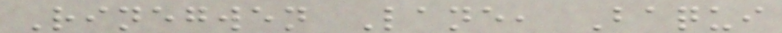Rinegwen Lane, Baqui
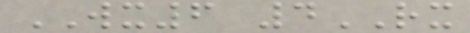WX6 4RX
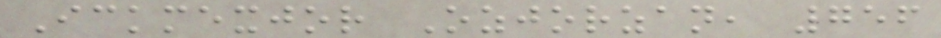Ickmexjor Ozjorzan, 756
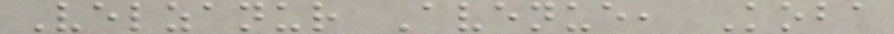Velzanur Avenue, Koba
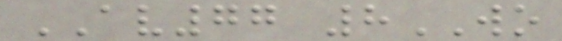AV77 8WO
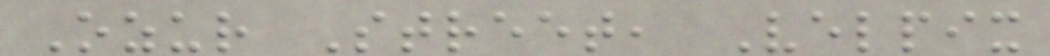Ozur Street, Velpix
